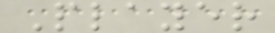Player
